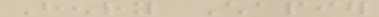Henry Chapier
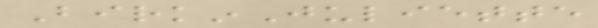BirkinJuliette
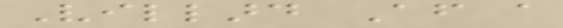Villard After a
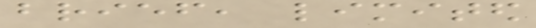brief, limited
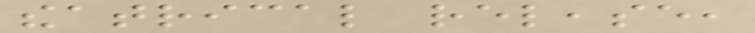theatrical release,
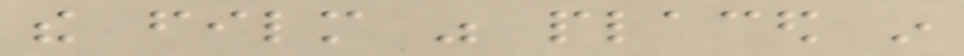the film was placed in
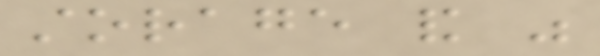storage and was
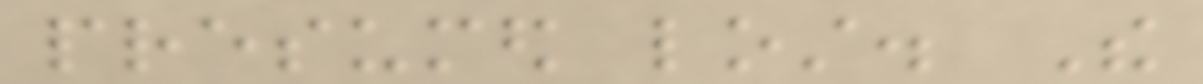presumed lost. The
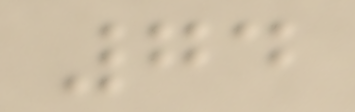74
